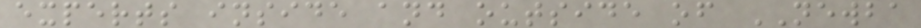experts inside and outside of NEWBA
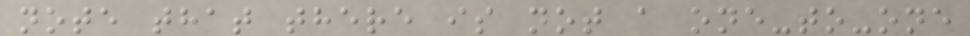note that there is not a one-to-one
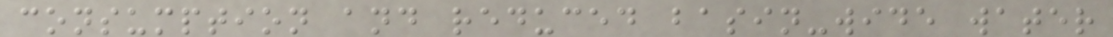consumption and reduced basin-wide water
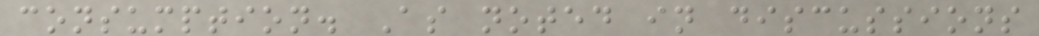consumption. As noted in discussions
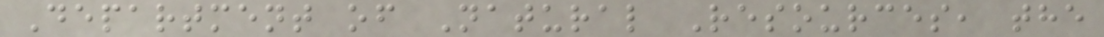Department of Natural Resources, the
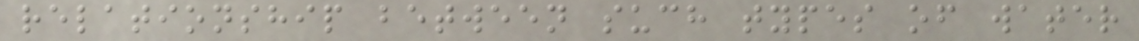relationship between such types of water
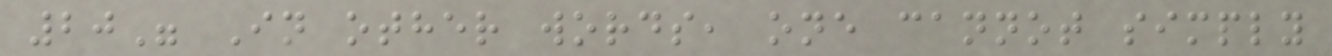20" In other words, one cannot simply
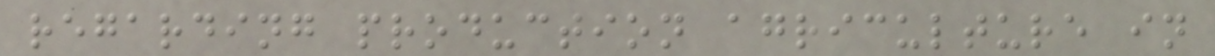regarding production agriculture in
